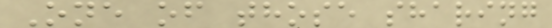One of those sharing
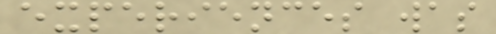experiences was
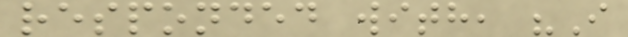responded with, "I
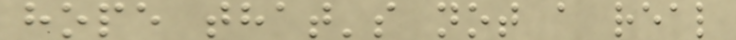hope that's not a real
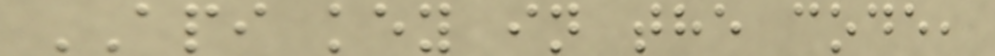API key in the code,
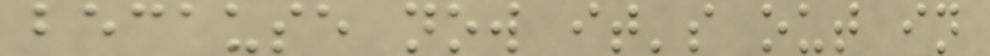because now it's out in
